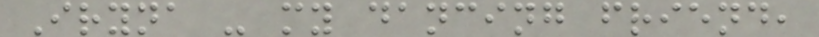Iryna - my dancing friend,
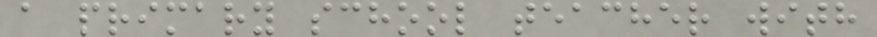a primary school teacher with
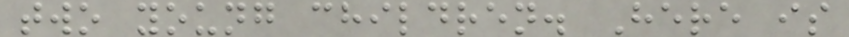two young children. Here is
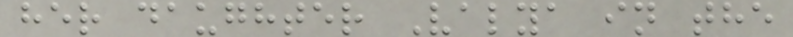her daughter Valya in the
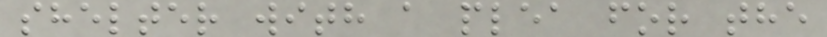shelter with a plea for the
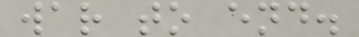war to end.
